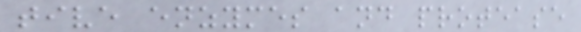tive enzymes and protease
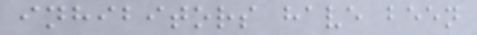inhibitors have been
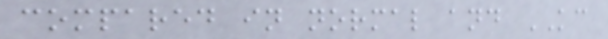compared in normal and KC
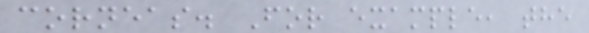corneas. For example, the
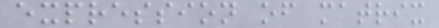expression of matrix
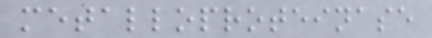metalloproteinase
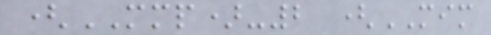(MMP)-2 (MIM
